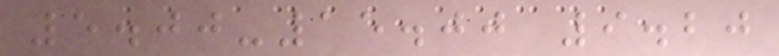5.00-15.00 9.20
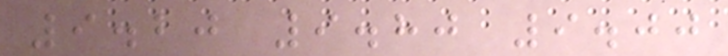9.20 9.80 9.00
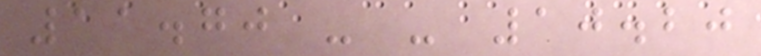11.70 - - 10.20
